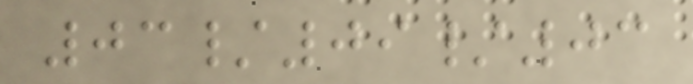03/09/03
